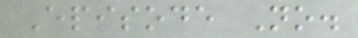Episode No.
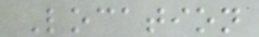Location
